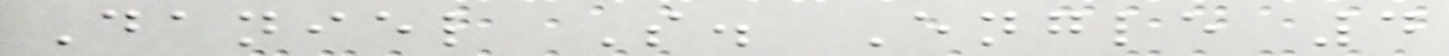Daniel S. Engle 4
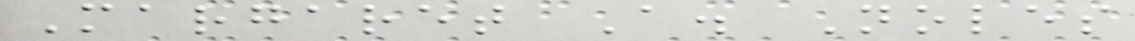Margaret A. Noles
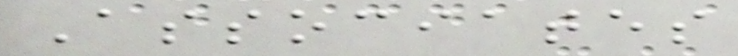Associates
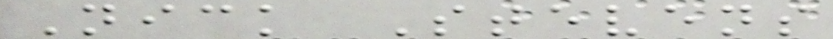Nick Stevens
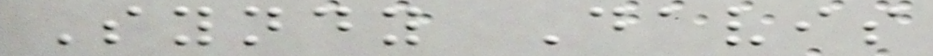Syndy Davis
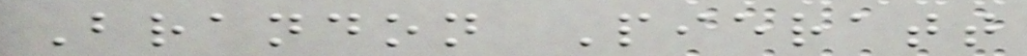Brandon Pieratt
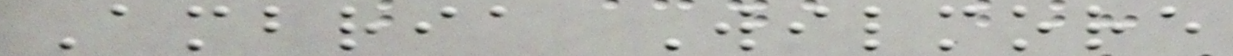Ambria Wilmore
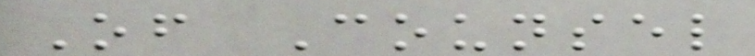Of Counsel
